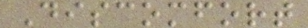Discomfort
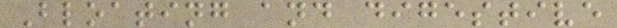Bloating and digestive
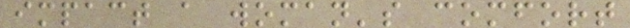impact a woman's comfort
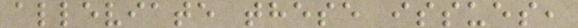alleviate these issues,
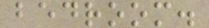bedroom.
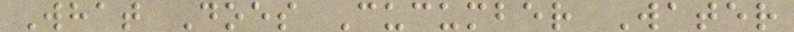What Does Cucumber Water
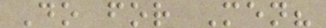Do for Men?
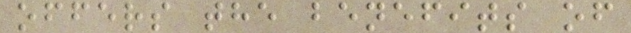offers the benefits of
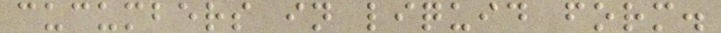cucumbers in liquid form.
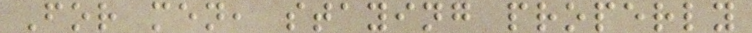For men, staying properly
